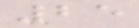25
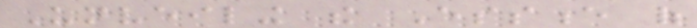Unveiling the Essence of
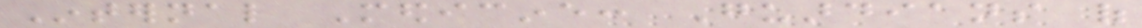Internal Medicine: Guardians of
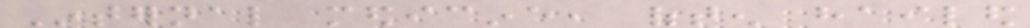Internal medicine, often hailed
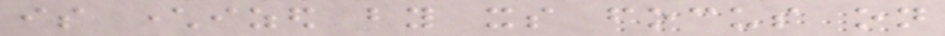is characterized by its focus on
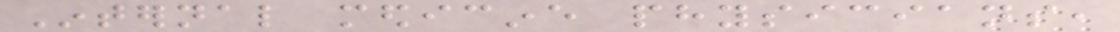Internal medicine physicians,
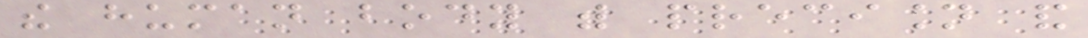the human body with precision and
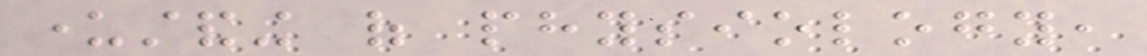understanding of physiology,
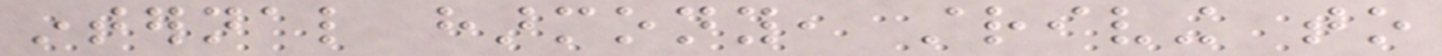internal harmony, striving to
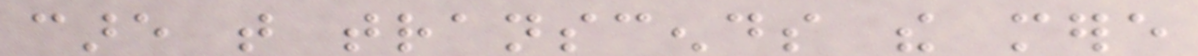care that transcends the mere
